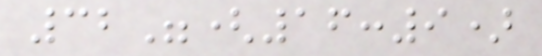32"(16:9)
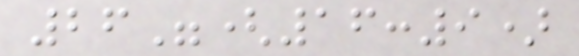26"(16:9)
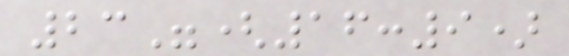23"(16:9)
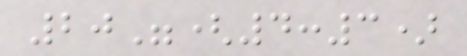20"(4:3)
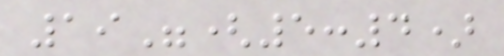19"(5:4)
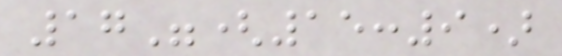17"(15:9)
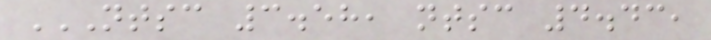NTSC 3.58, NTSC 4.43,
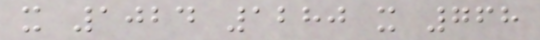x 1024 1280 x 768
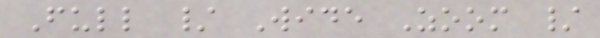Full / Wide Zoom /
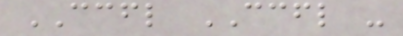CCFL CCFL -
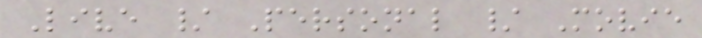Live / Personal / Movie
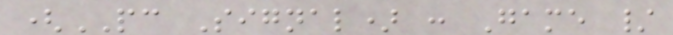(PC Signal) : Game /
